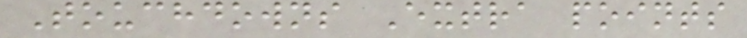Touchdowns Extra points
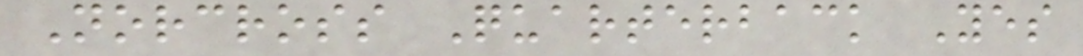Norcross Quarterback Yes
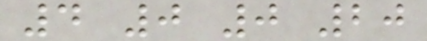4 0 0 20
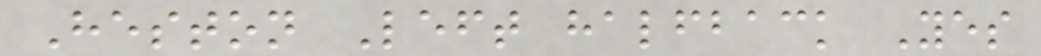Heston Left halfback Yes
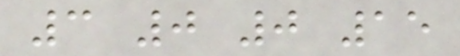3 0 0 15
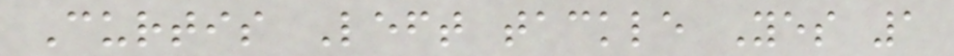Curtis Left tackle Yes 1
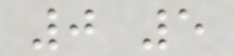0 5
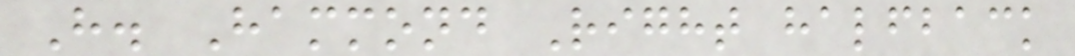H. Hammond Right halfback
